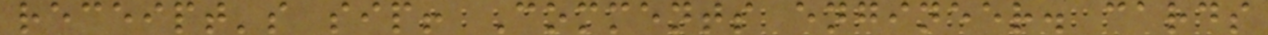receipt's sip! Comments engineer. cards
